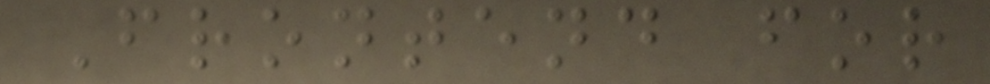Frontend for
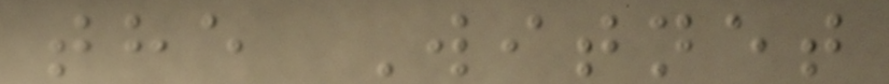the Witnet
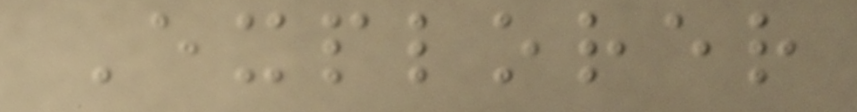Explorer
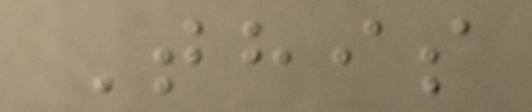This
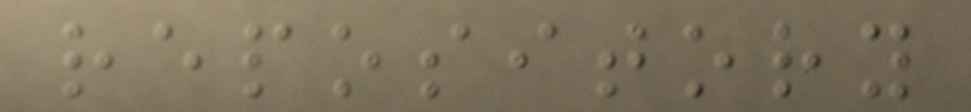repository
